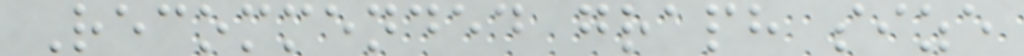Recommended graph size
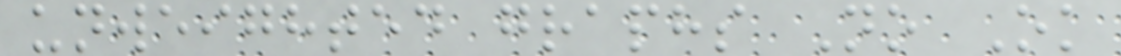unweighted graphs No Ok
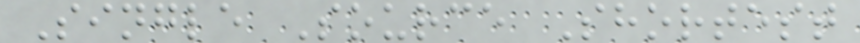Single Source Shortest
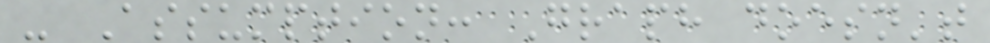- Assumption: Graph doesn't
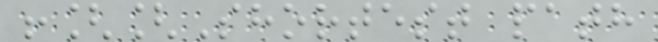![[Shortest path
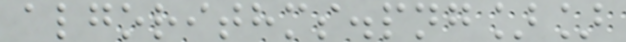algorithms.png]]
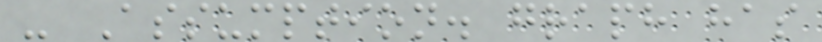- Assumption. graph has
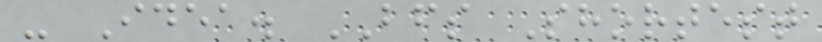- Idea. BFS Shortest
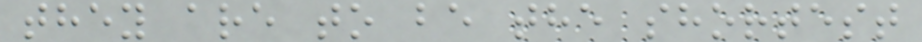they are to be the shortest
